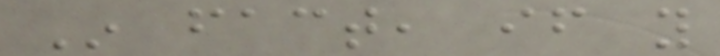In fact, if you
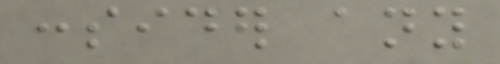consider any
